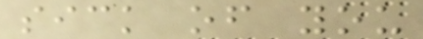sick of you
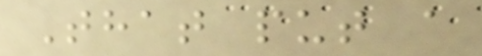That put a
